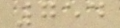754
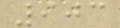903
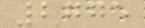2775
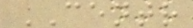CENTR
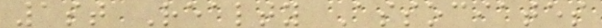1st Realty Associates
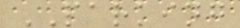PARKING
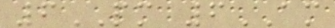6PM 6AM
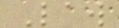Law
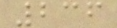236
